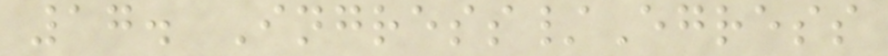17. Ingress/Egress
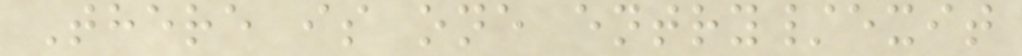There is one entry/exit
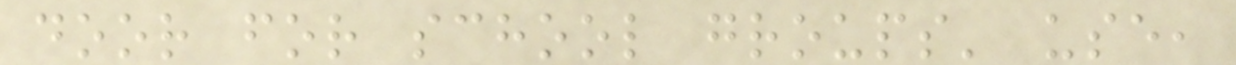door for school groups' use,
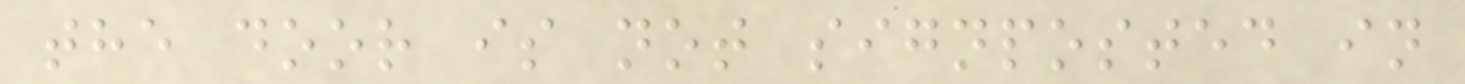the door is not signposted in
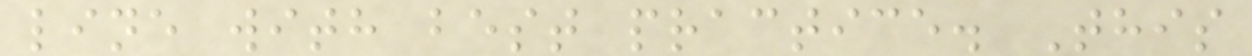line with best practice. This
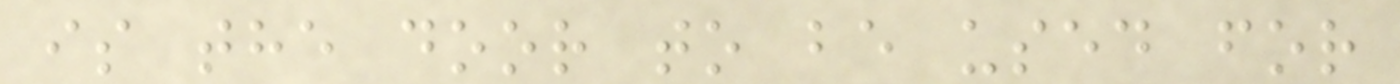is the door to be used for
